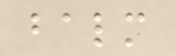balm
